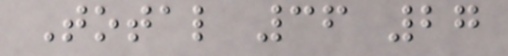Total 36 27
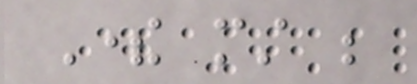There must be
